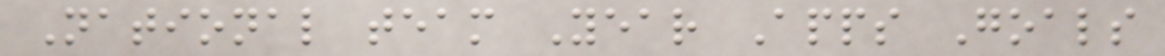National team Year Apps Goals
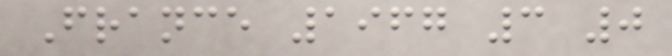France 1967 3 0
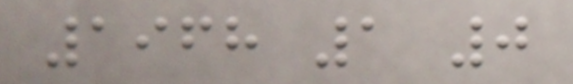1968 1 0
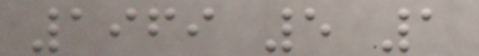1969 5 1
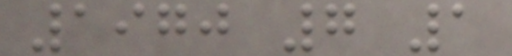1970 7 1
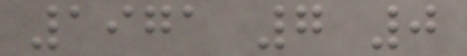1971 7 0
